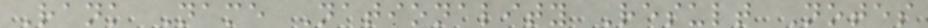Rank Name Nationality Result Notes
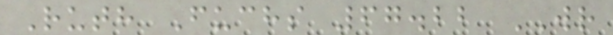Ruth Fuchs 67.22 WR
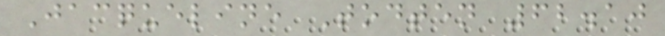Jacqueline Todten 62.10
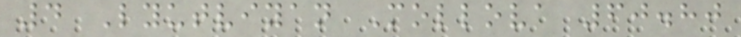4 Lyutviyan Mollova 60.80
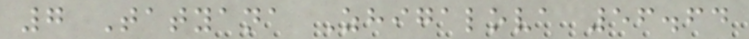7 Tatyana Zhigalova 56.64
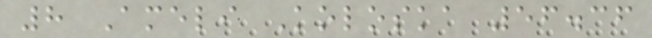8 Ameli Koloska 56.36
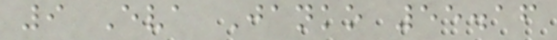9 Eva Janko 55.16
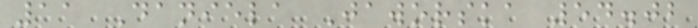11 Daniela Jaworska 54.02
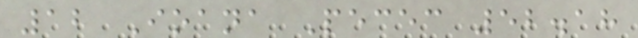12 Ioana Pecec 52.18
